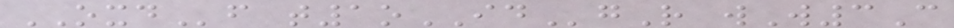OXDf t1oIDgR wW3C
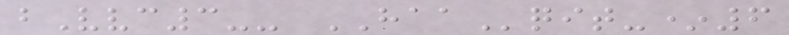bVvc3-- HAAqit-*6
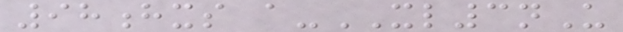98hxs a-XL3nU
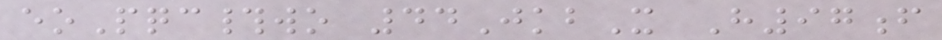eoPqc#wo 44JkbX H97f
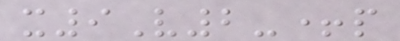x9V2-+p
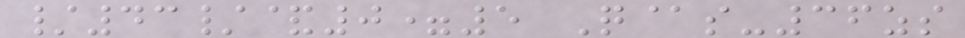/43/&0=5 Q@s-36zs
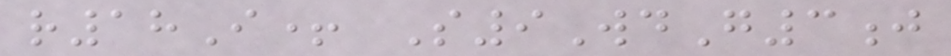r18I+ S9WdG3j
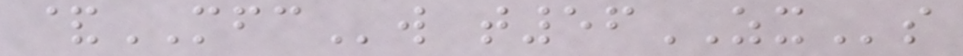&MFCw t56ZXs
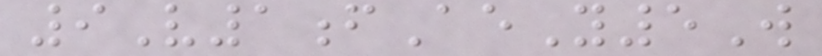9V1fAeY5W
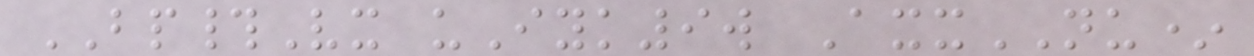BP#Vx uIyk9w AxxNU*
